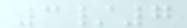3/7
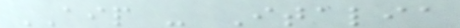AIP - Italia
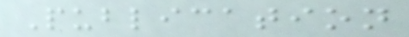Publication
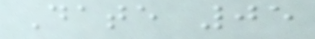Date 05
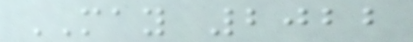MAY 2022
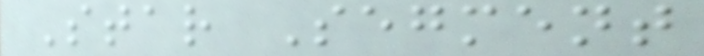Star Segment
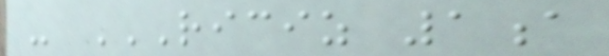- RICIZ 1A
